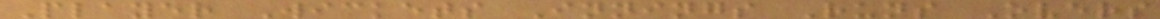Player Wickets Innings Runs Overs
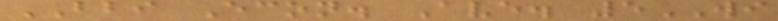BBI Econ. Ave. 5WI
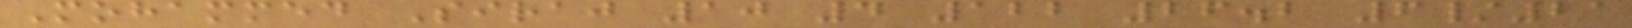Mohammed Siraj 10 4 122 26.2 6/21
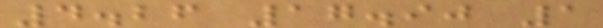4.26 17.90 1
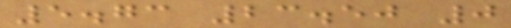5.73 23.50 0
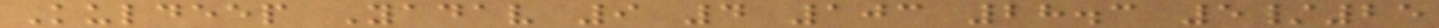Kuldeep Yadav 9 4 103 28.3 5/25
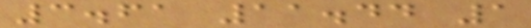3.61 11.44 1
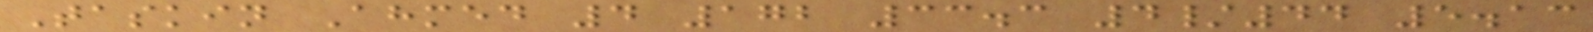Taskin Ahmed 4 172 33.3 4/44 5.13
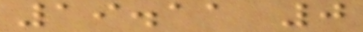19.11 0
